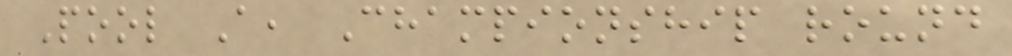Pool A, Championship round
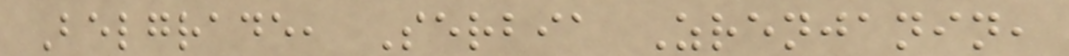Belgrade, Serbia Zrenjanin,
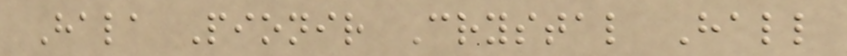Hala Pionir Crystal Hall
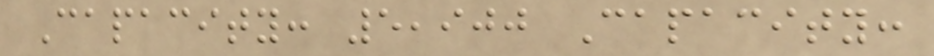Capacity: 5,900 Capacity:
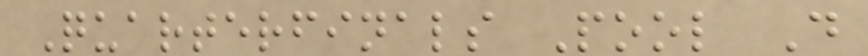Quarterfinals Pool D
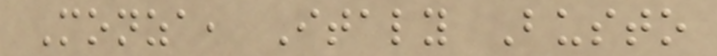Monza, Italy Busto
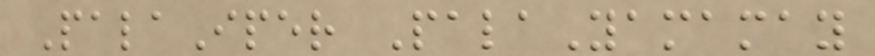PalaIper PalaYamamay
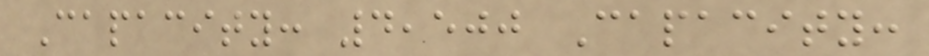Capacity: 4,500 Capacity:
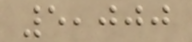5,000
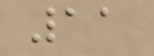11
